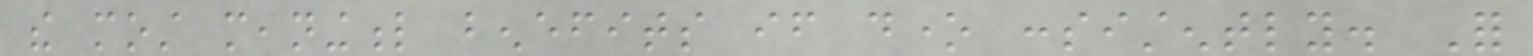the most meaningful benefits if done consistently. For
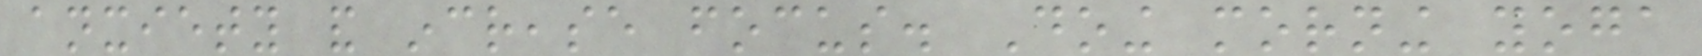anxiety and increase focus. Doing morning yoga
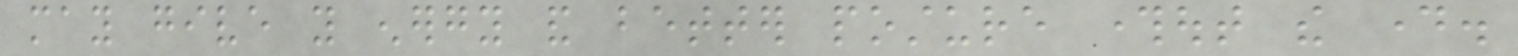may give you energy and better posture throughout the day.
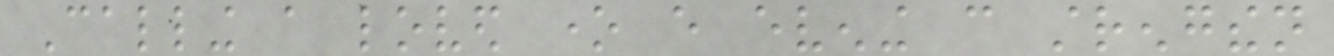Calling a loved one every evening can strengthen
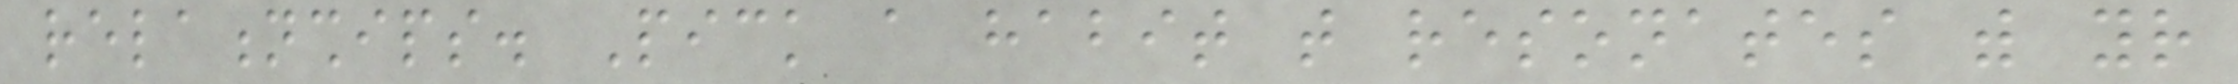relationships. Pick a habit that resonates with your
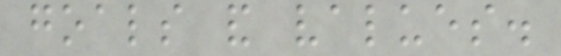goals and values.
